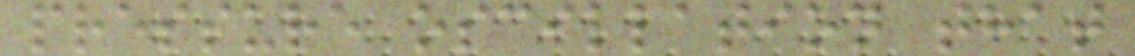pressure oscillation that
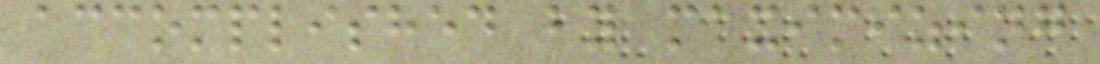accomplished by maximizing
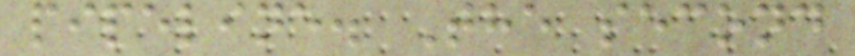pipeline. The second
